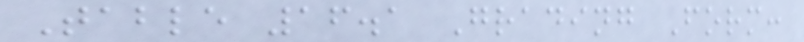Table 16.1 Grading Form:
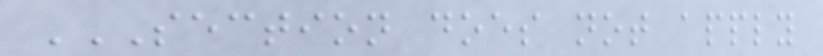SECTION DOES NOT APPLY
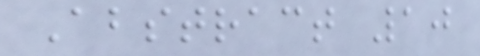Abstract 10
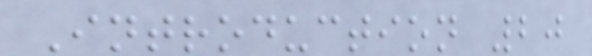Introduction 20
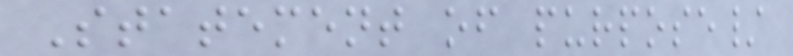Statement of purpose/
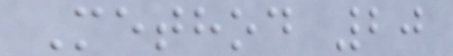Method 20
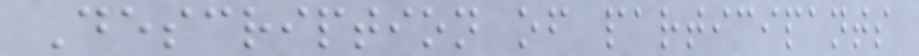Description of participants
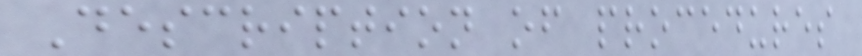Description of procedures
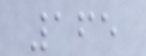165
